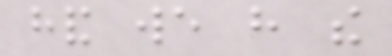hand we have the
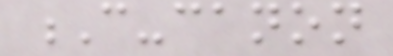C-canon
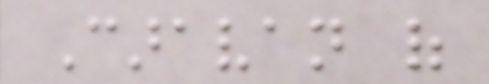Caravan of
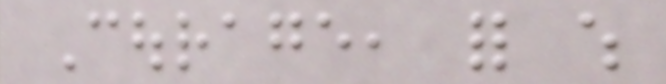Courage, for which
